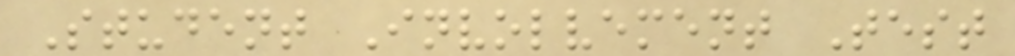Student Involvement Test
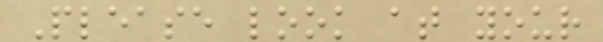Please look at your
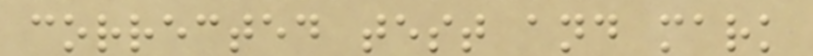corrected test and mark
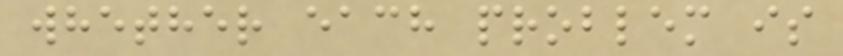whether each problem is
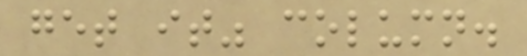get it" column.
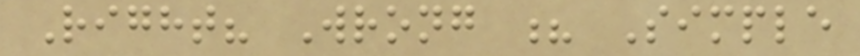Right? Wrong ? Simple
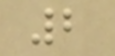2
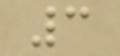3
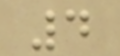4
